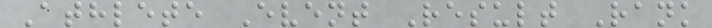Athlete Event Result Rank
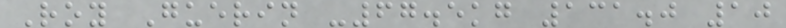Roy Guerin -67.5kg 131.0 10
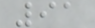91
